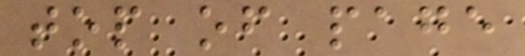top of page
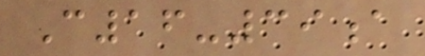C16-39a
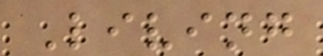Living
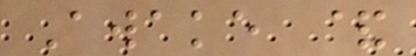Awake &
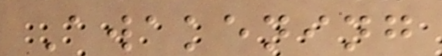Awakening
